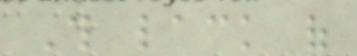This lack of
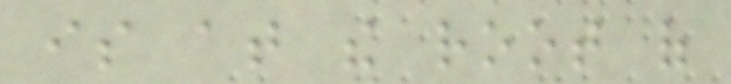is at the root of
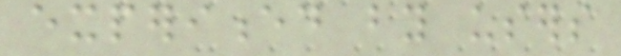experienced by users
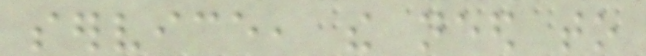service, the need to
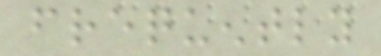frequently
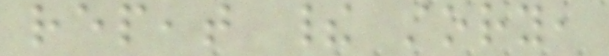repeat their story,
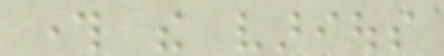through the various
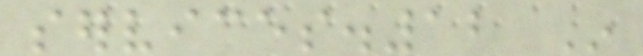services.12 In
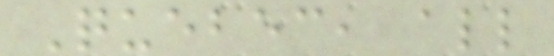Quebec, all
